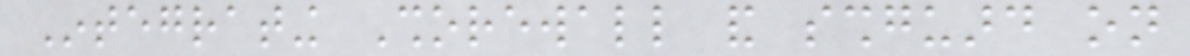Integrating Shorewall and sshguard on
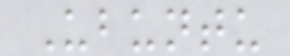Ubuntu
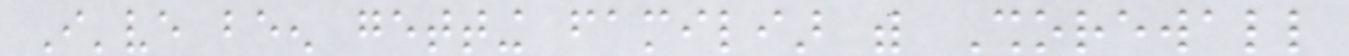I've been getting familiar with Shorewall
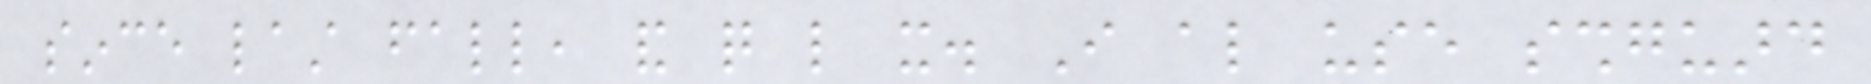since last fall, and quite like it. I also use sshguard
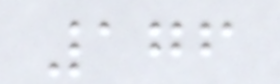176
